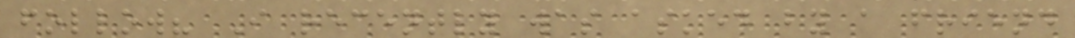follow? I recently was asked by a friend
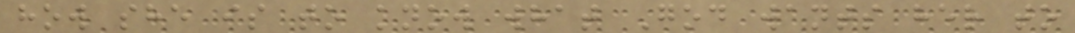how she is to know what God wants her to
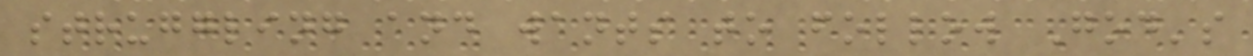struggling and wants to follow God's
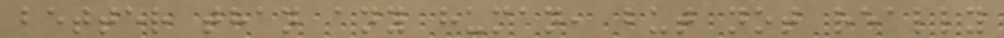better than any human, but not really
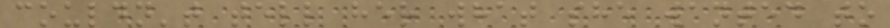couldn't tell her what she wanted to
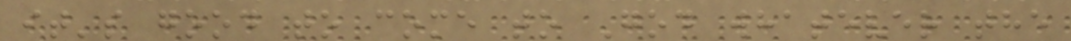it's good to come to God whatever the
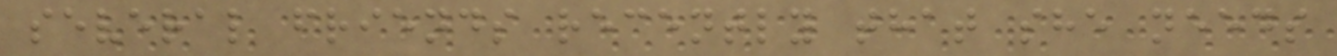several friends recently that she needs
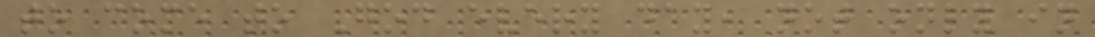to come to God every day, not only in
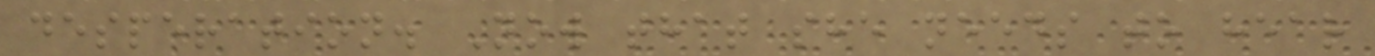desperation. Now that she needs to hear
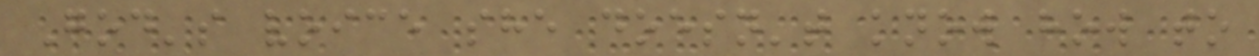God's voice she doesn't know how to
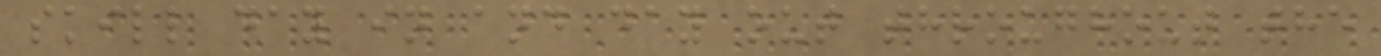skill day in and day out throughout the
